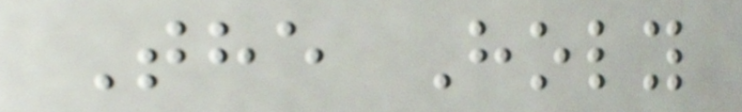The Holy
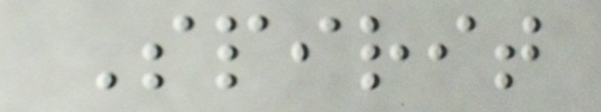Spirit
